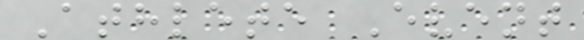Athlete Event
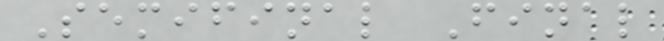Semifinal Final
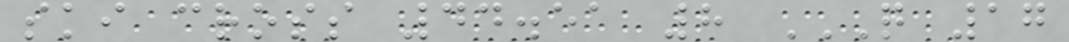ski cross 44.51 8 Q 17
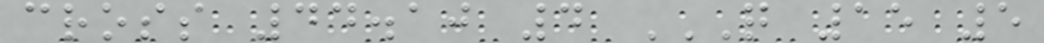cross 44.10 4 Q 15 5
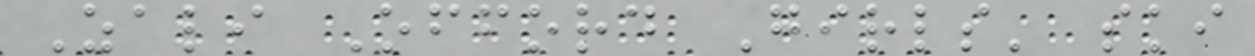Zali Offord Girls' ski
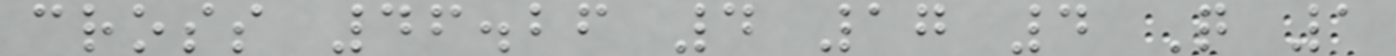cross 46.26 4 17 4 Q 1
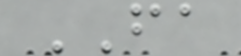FA
